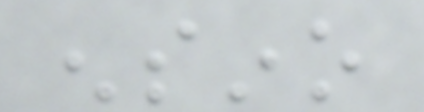ensino
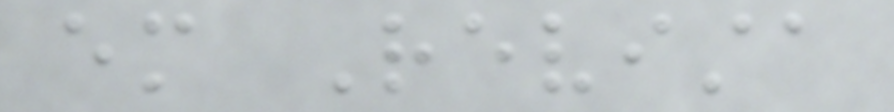em Revista
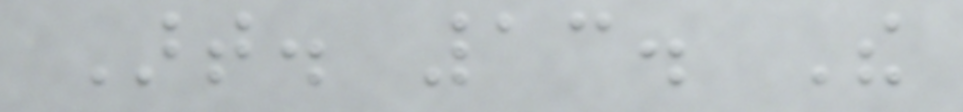Art. 13. The
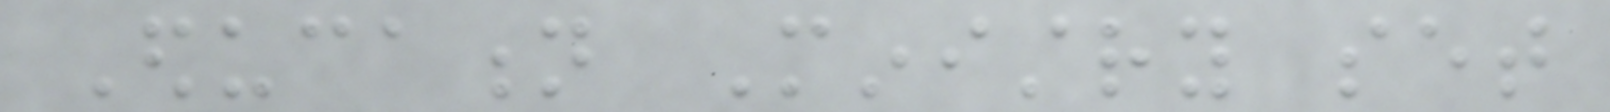Education Ministry set
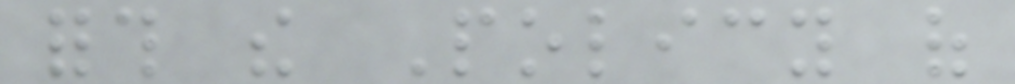forth the Policy of
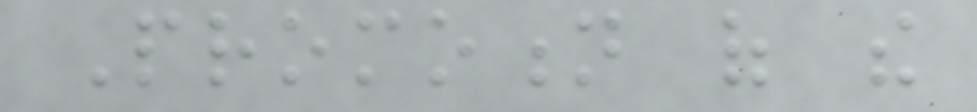Promotion of the
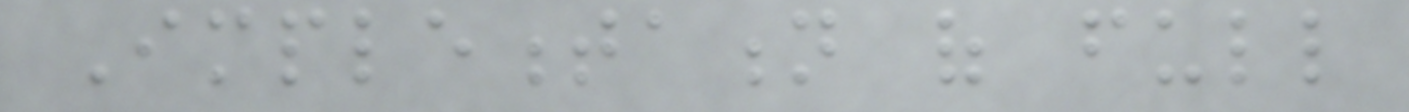Implementation of full
